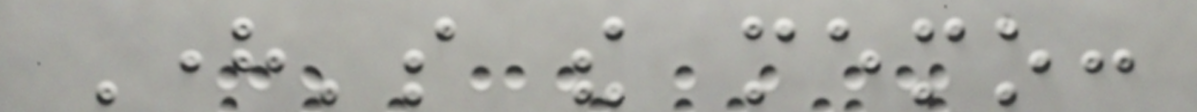Here's the memo:
